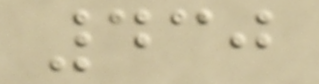430
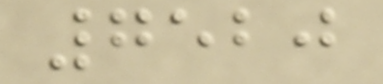7520
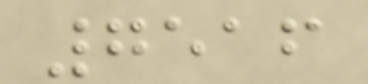7516
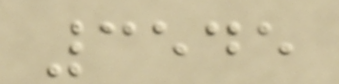3545
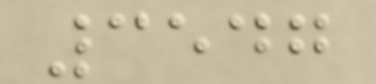3547
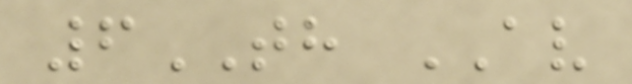6TH AV
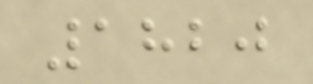1820
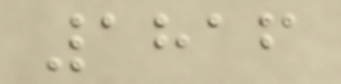1816
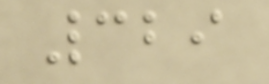329
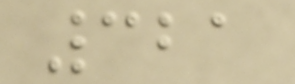321
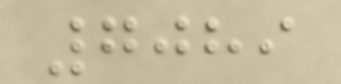7089
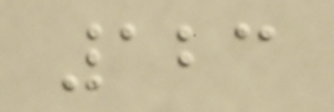123
